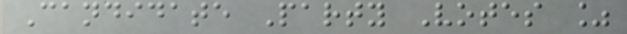Candidate Party Votes %
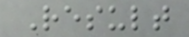Result
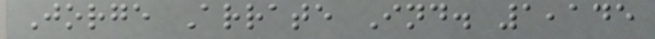Jorge Arrate Ind. 1,145
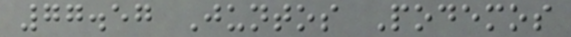77.57 Juntos Podemos
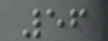56
